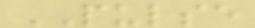PULSE
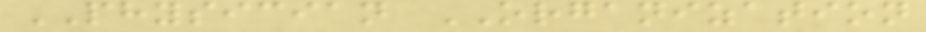PHYSICIAN ORGANIZATION
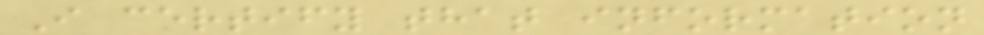I certify that information
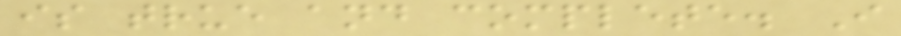is true and complete. I
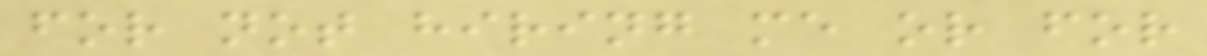for not hiring me or for
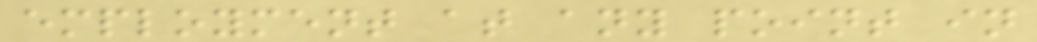employment at any point in
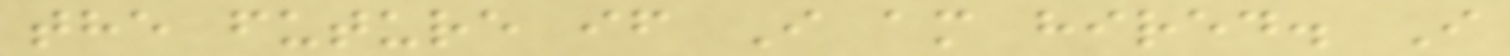the future if I am hired. I
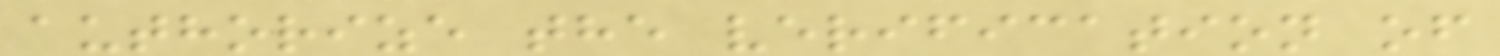authorize the verification of
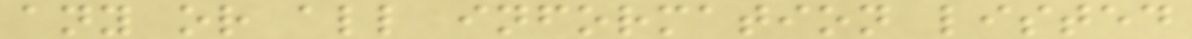any or all information listed
